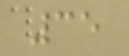35
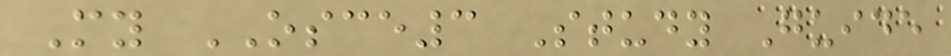My OSCE3 Study Guide
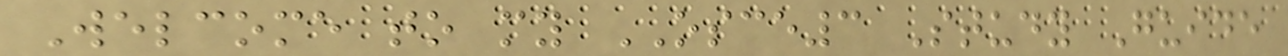Welcome to my OSCE3 Study Guide
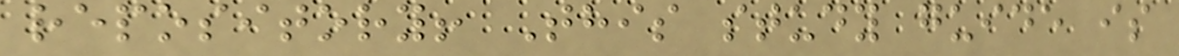repository! This study guide is
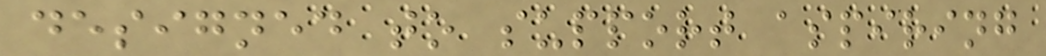designed to support aspiring
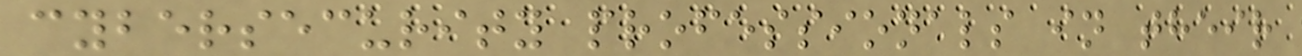cybersecurity professionals in their
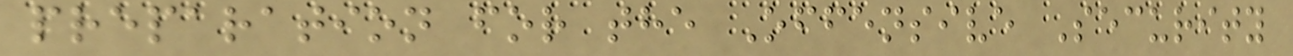preparation for the Offensive Security
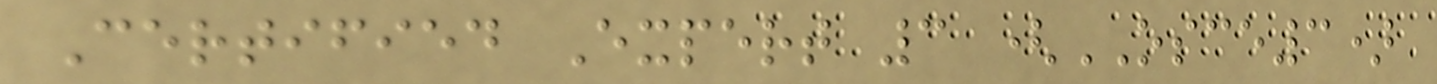Certified Expert 3 (OSCE3)
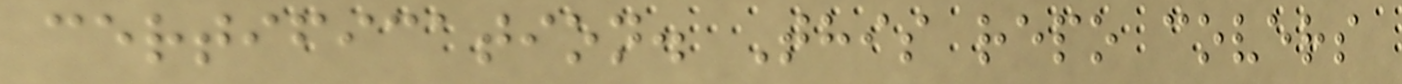certification. This repo covers
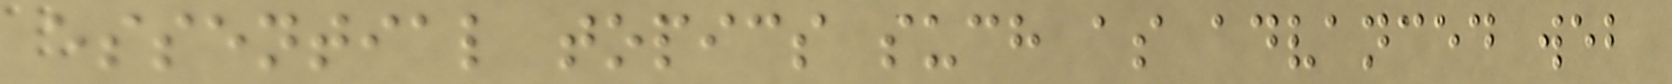essential topics such as advanced web
